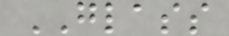GLASS
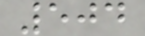504
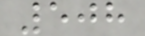508
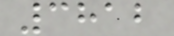3812
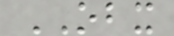OBX
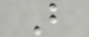B
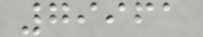79961
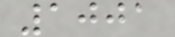1001
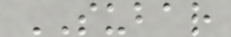SUBAR
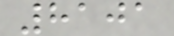8101
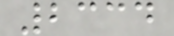2334
